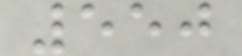550
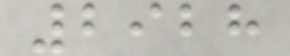2928
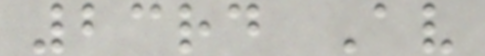23rd Av
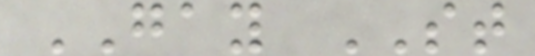GAY ST
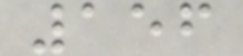156
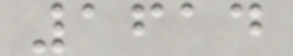1614
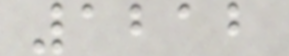1212
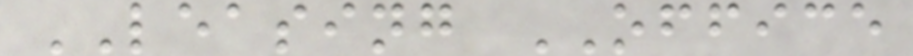LEASING OFFICE
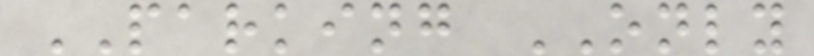PARKING ONLY
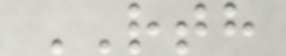RTH
